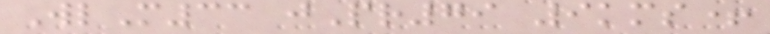WlM33 jPr79 9kms+
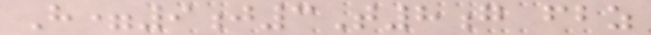H=9j3T8g fbz
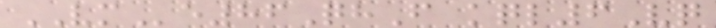VMe86QhF kql6Vq
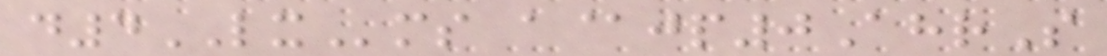d4LXms a@jp0AhrS
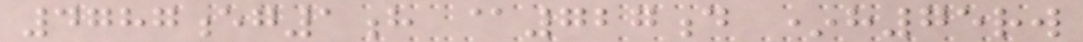4787eg1h @727d *h75rw
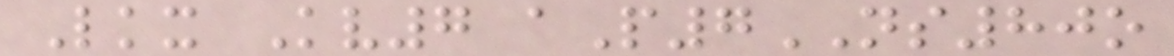Lkx Kv7 aP7NS80o
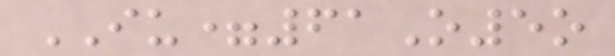IU=61O5o
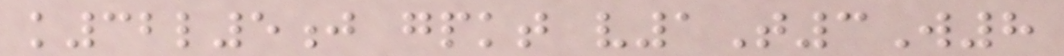k32l5j gpkt v1T3W8
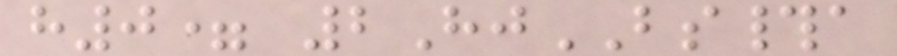h0= 2HjBS#a
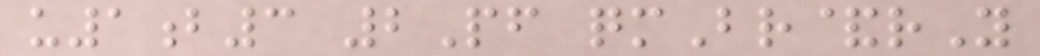u1b3 2Pf qmBr&rY
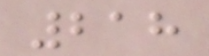218
